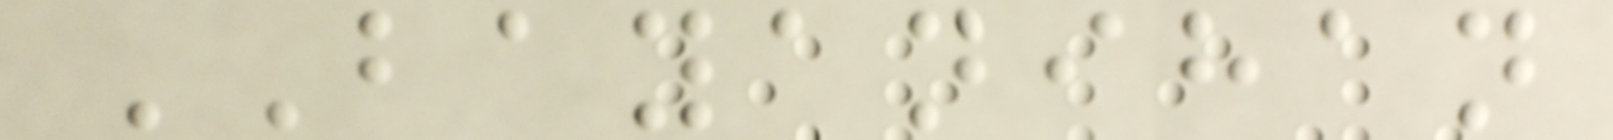BAYANIHAN
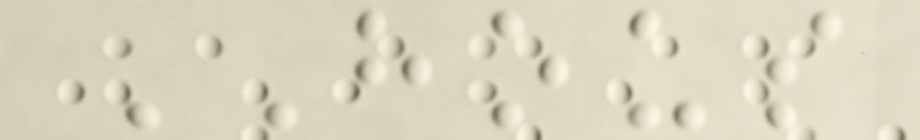HOUS
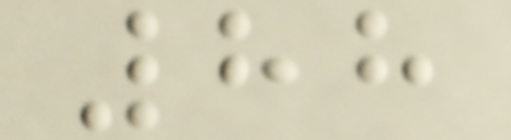88
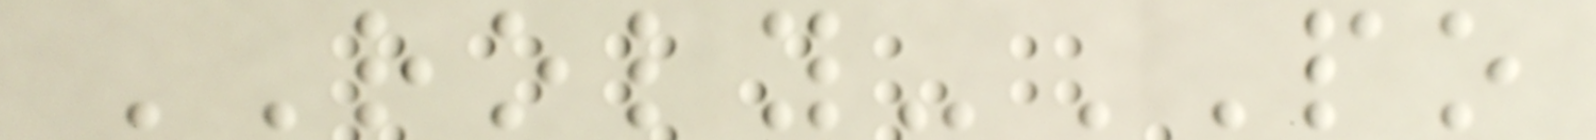ROLY-PO
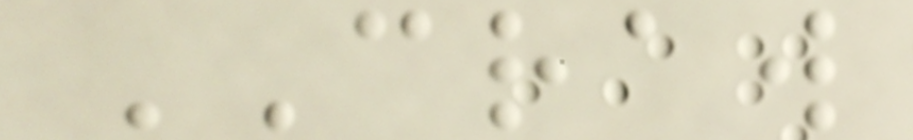CRAW
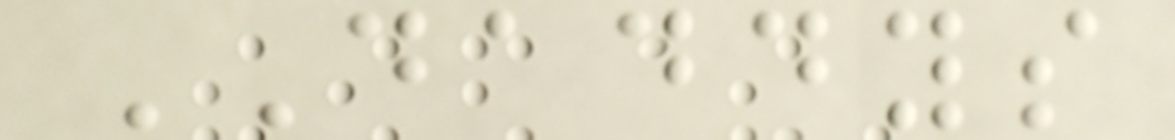DADDYS
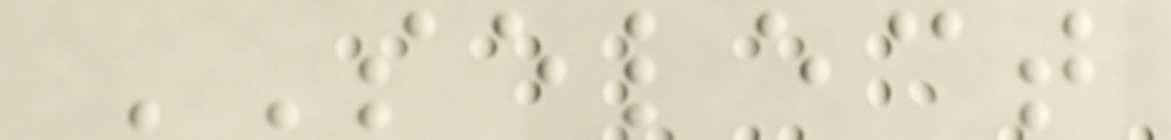SELECT
